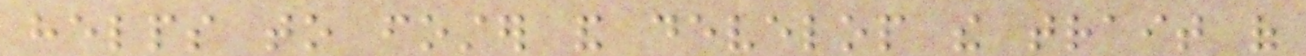helps to foster and develop the trait of
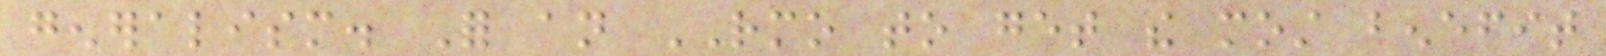generalism. For an RMO to get the most benefit
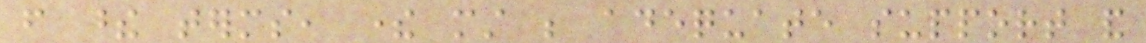from these terms, there must be adequate support and
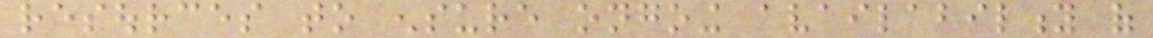resources to ensure ongoing availability of
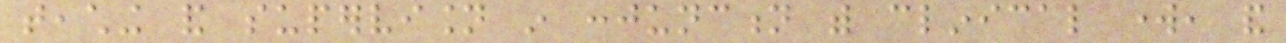teaching and supervision in conjunction with clinical work, and
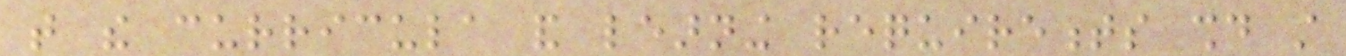that the curricula and learning requirements should still
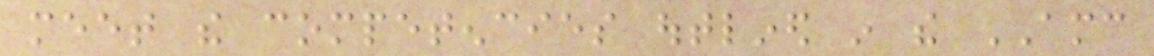meet the competencies outlined in the AMC
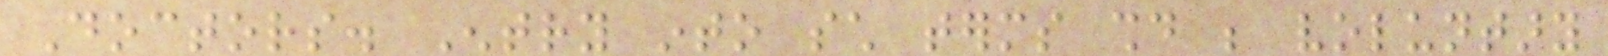Doctors. Entry into such terms should be voluntary
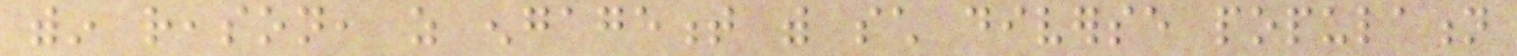within reason, as engagement with such diverse population
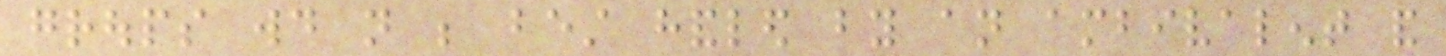groups would not be best handled by an ambivalent and
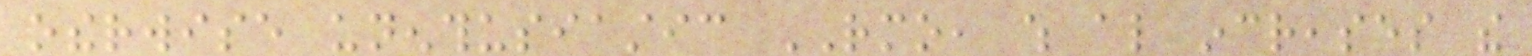otherwise unenthusiastic RMO, which also increases the
